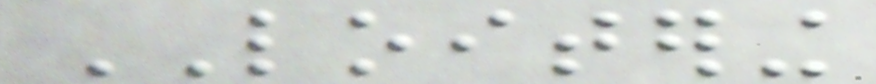LOITERING
